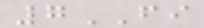7FI
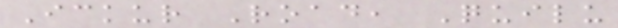Ickur Road, Quilu
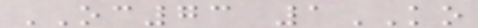OC73 1KO
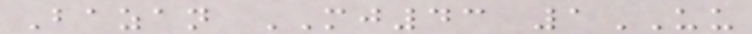Bazan MJ43 1UU
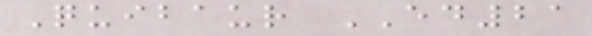Quibaur ED21
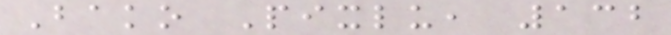Bako Pixlu, 132
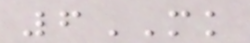6MK
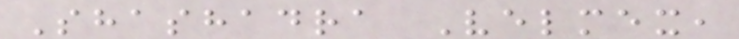Shashadra Velmex,
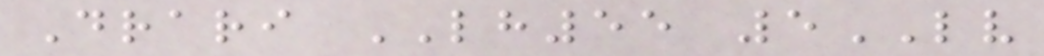Drari LH55 5LV
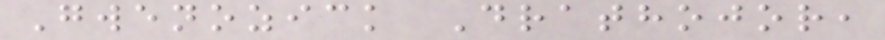Gwenozick Drathojor,
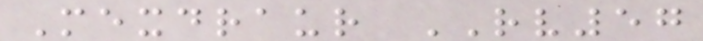Mexdraur RV57
